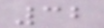32
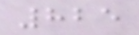825
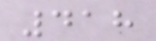418
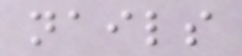nails
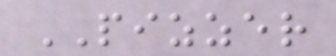PIZZER
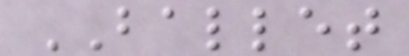BALLET
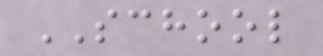SCHOOL
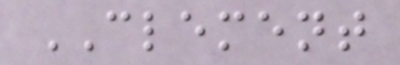CLEMENT
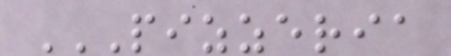PIZZERIA
